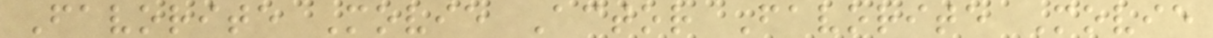Favorite Movie Actor Favorite Movie
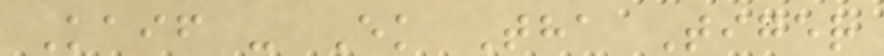Kaif - Ek Tha Tiger
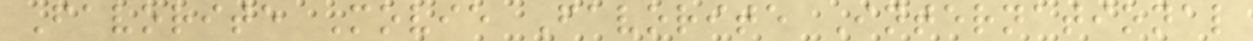Favorite Movie Favorite International
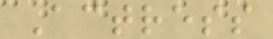Actress
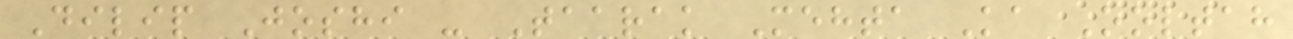Dilip Joshi - Taarak Mehta Ka Ooltah
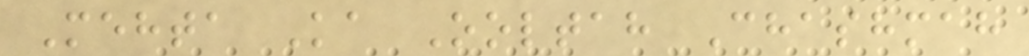Mehta Ka Ooltah Chashmah
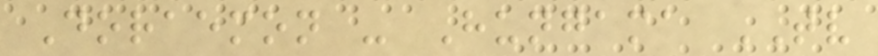Doraemon - Hungama TV
